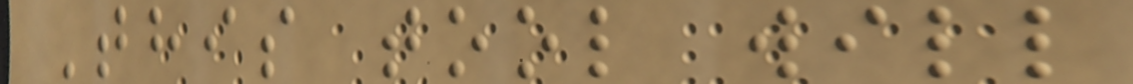This tool will
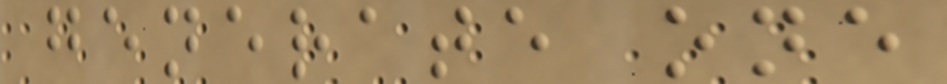generate one
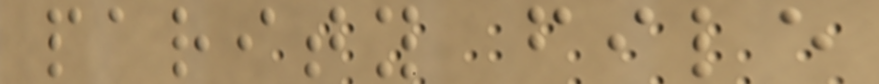parity file
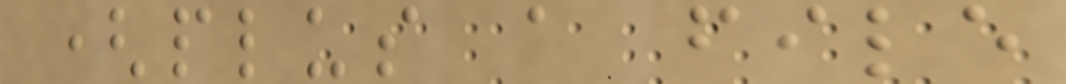(plus a file
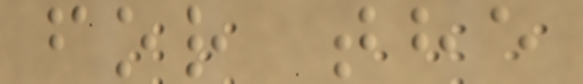for the
